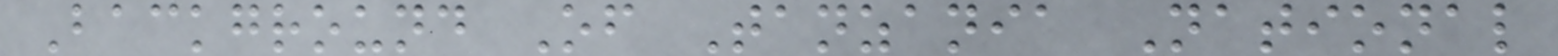Background Of Tanzania National
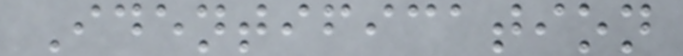Identification
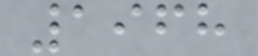1968
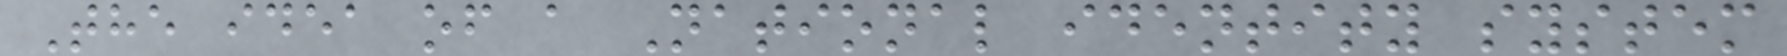The idea of a National identity system
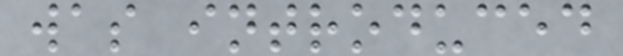was introduced
